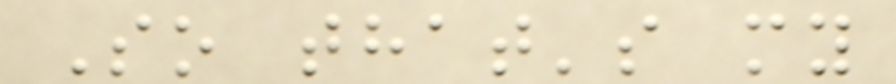So that's my
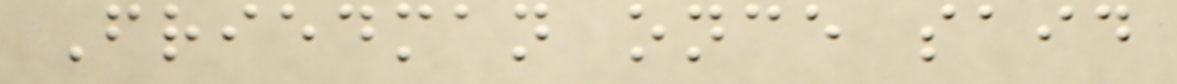Friedman once said
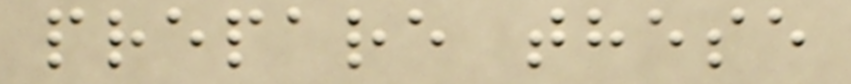prepare these
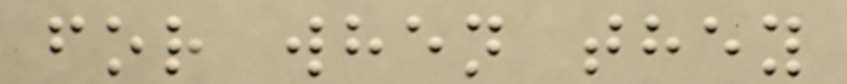for when they
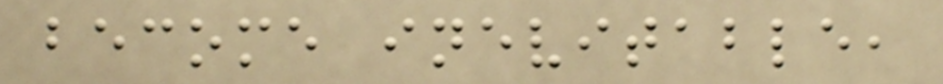become inevitable,
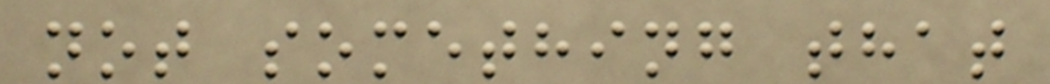not something that
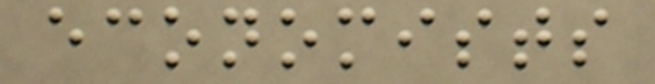economists
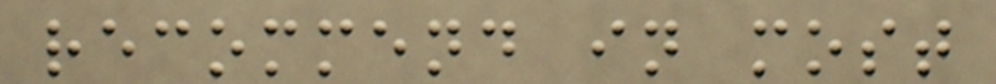recommend in most
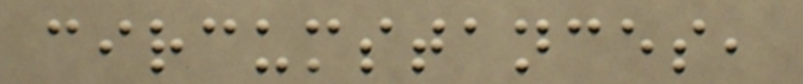circumstances,
